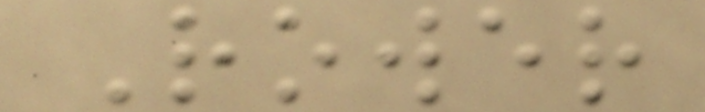Rower
